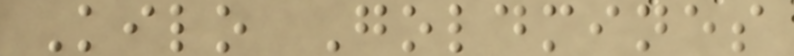Kilo Goldmines
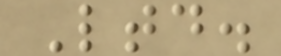Ltd.
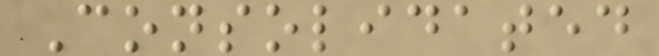Consolidated
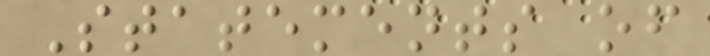Statements of
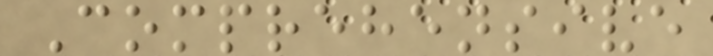Comprehensive
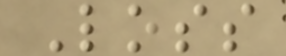Loss
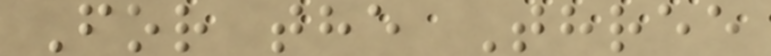For the Three
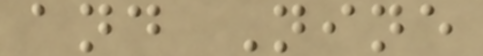and Nine
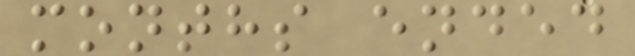months ended
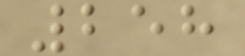258
